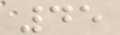45
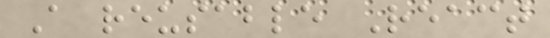A reusable React
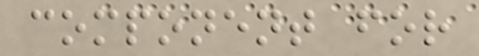component for
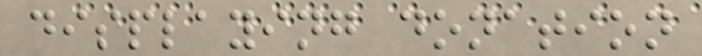displaying donation
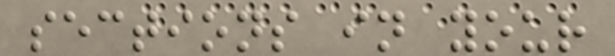sections in your
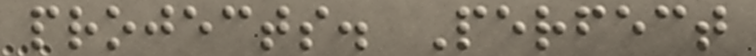projects. Perfect
